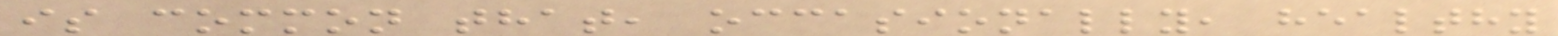is common that, occasionally, healthy
